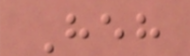Heh
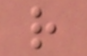r
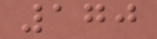170
